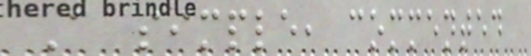A simple, commented
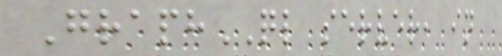GraphQL server, in
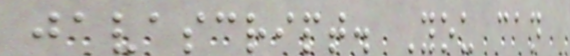javascript. You can
